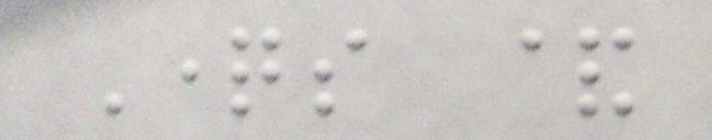Questions &
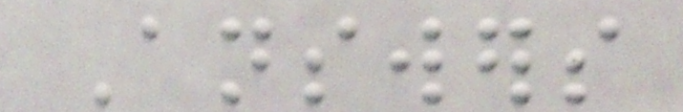Answers
